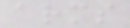arms
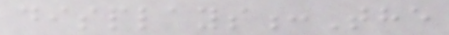displays:The
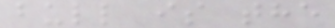bull is the
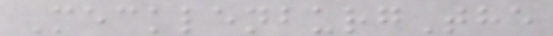MecklenburgThe
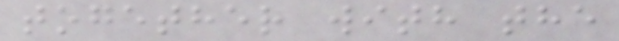together with the
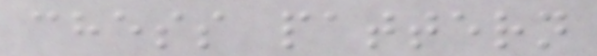chess pattern
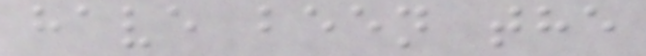have been the
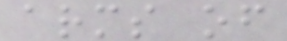arms of
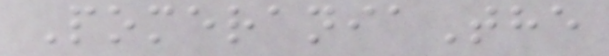PomeraniaThe
